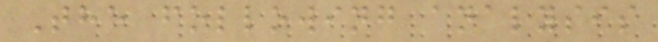The following analysis
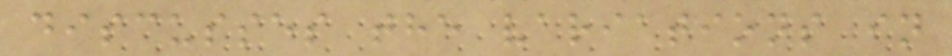discusses the variations in
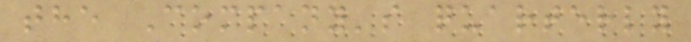the Company's quarterly
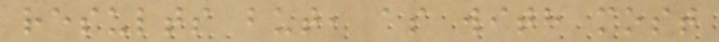results but, as with most
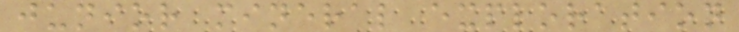junior mineral exploration
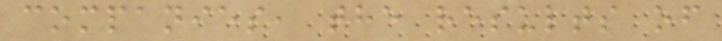companies, the results of
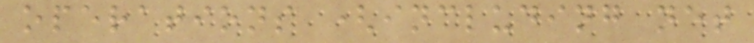operations (including net
